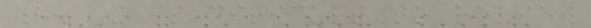b. It is difficult to review
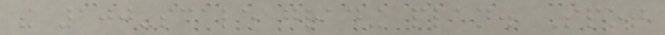the 100-scale grading plan. Spot
